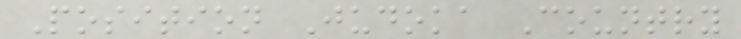Position Judoka Country
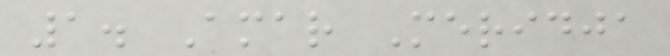1. Amar Meridja
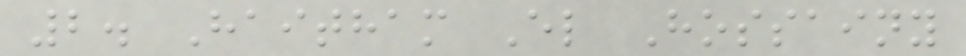2. Haitham El Hossainy
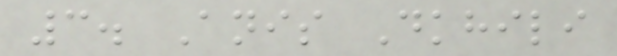3. Anis Dkhili
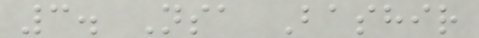3. Nsa Bashir
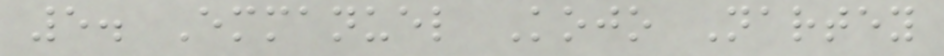5. Emmanuel Kojo Nartey
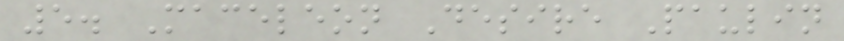5. Maceleon Desire Paulin
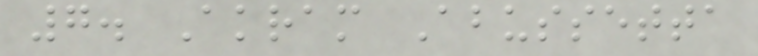7. Akram Abussetta
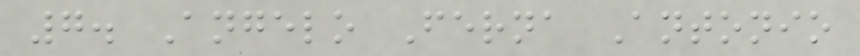7. Angelo Ferna Antonio
